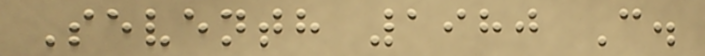Seventh 1980 C.
